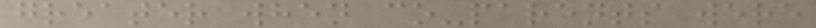greater when co-parents were
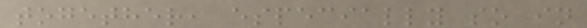together, especially so in
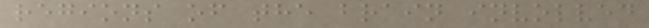regions of the brain involved
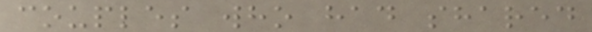couples who had shared
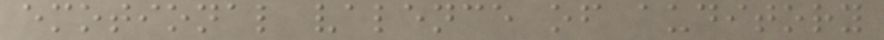emotional valence of auditory
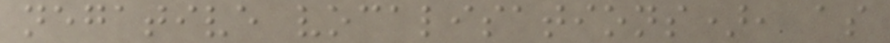negative vocalisations), as
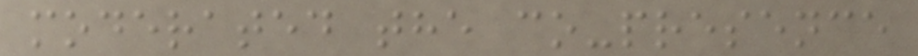moderated the co-presence
